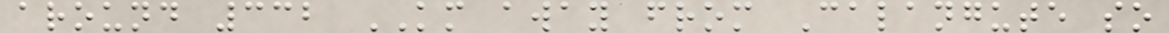around 332 KM away from Calangute so
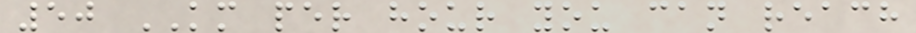50 KM per hour you can reach
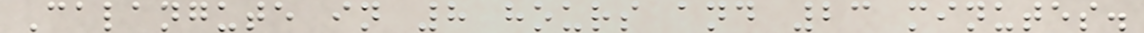Calangute in 8 hours and 23 minutes.
